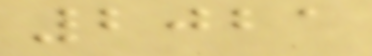2021
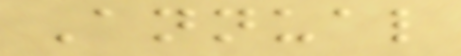Annual
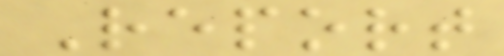Report
